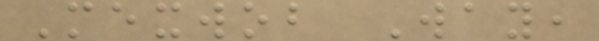Mexwob Way,
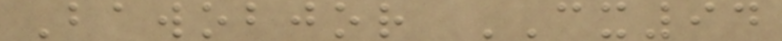Bawobjor CX94
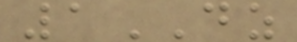1DZ
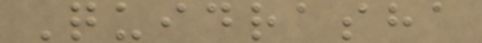Quidrasha
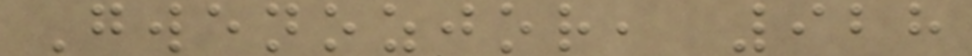Gwenozjor, 928
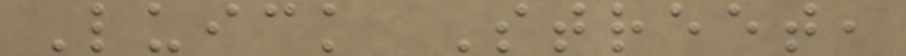Luick Street,
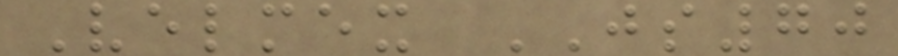Velmex JS70
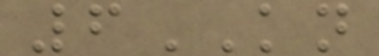6KN
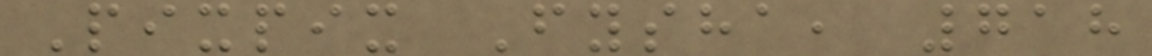Pixpix Fysha, 718
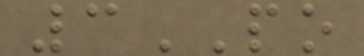3PO
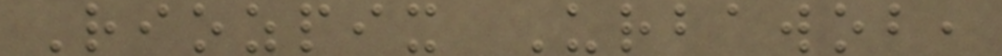Riozpix Urbawob,
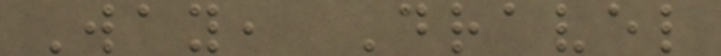Way, Dravel
